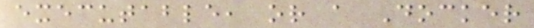executable, or a Docker
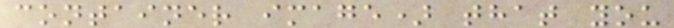container image) that you
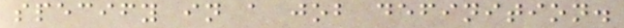specify in a job definition.
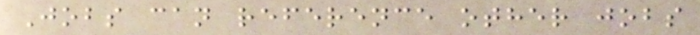Jobs can reference other jobs
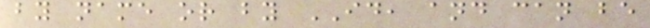by name or by ID, and can be
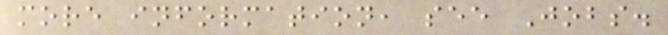more information, see Jobs.
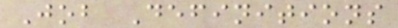Job Definitions
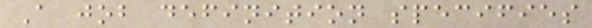A job definition specifies
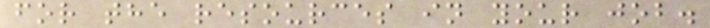for the resources in your job.
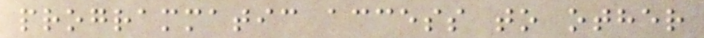programmatic access to other
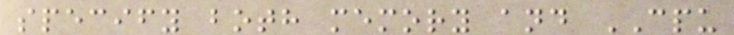specify both memory and CPU
